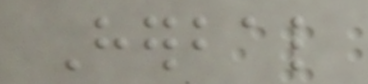Herbal
